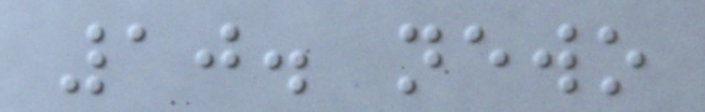10. newo
